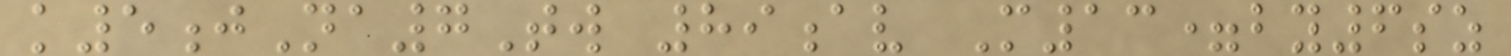k5jNa7Tw 89av M13=by6sz
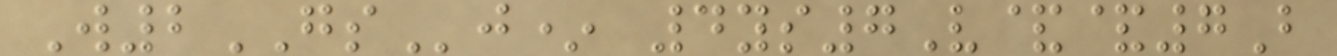W2GSj* 4ys7V&&7B
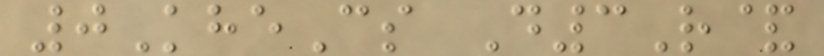0KheCs D3R&
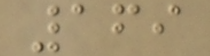169
